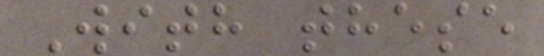With these
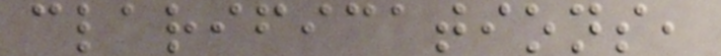clarifications,
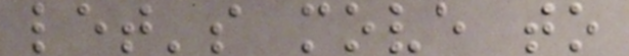let's move to
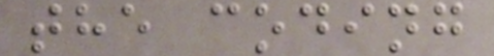the coding
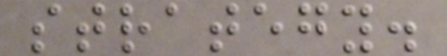strategy.
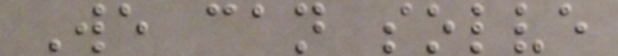We can solve
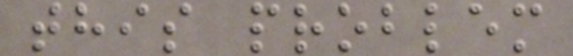this problem
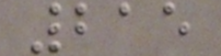215
